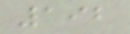192
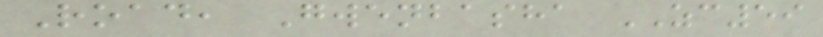Road, Gwenbasha ZC59
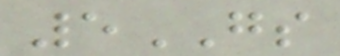5GS
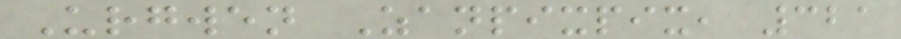Urgwen Zanpixpix, 321
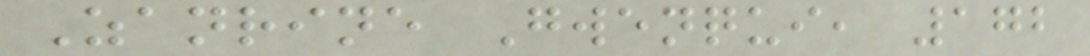Zanrine Gwenqui, 172
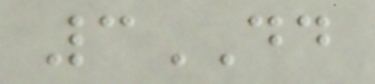3DD
